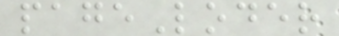pageLoder
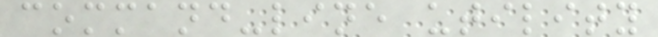command-line utility
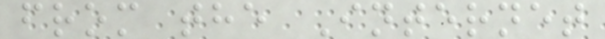from the Internet
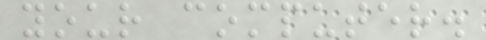your computer.
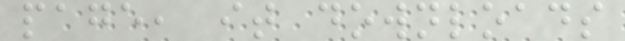page, it downloads
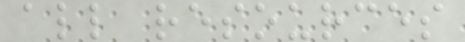all resources
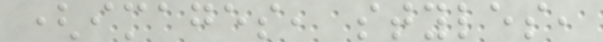(images, styles,
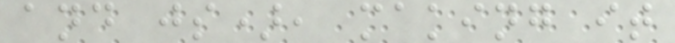and js), making it
